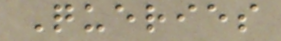Queries
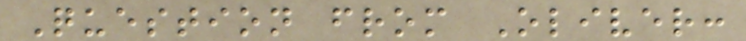Question from Oliver:
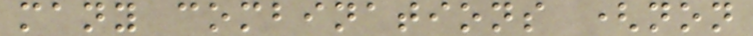many combinations (non
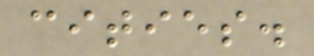cities.
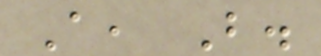A, B.
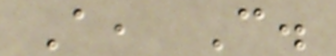A, C.
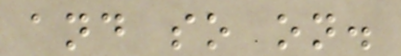and so on.
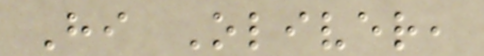Hi Oliver,
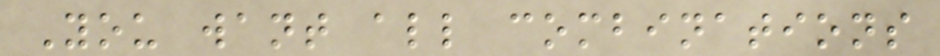You want all combinations
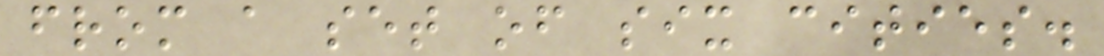from a set of six cities.
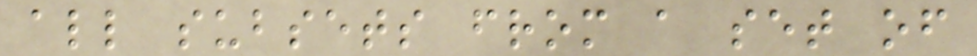all subsets from a set of
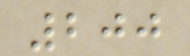200
